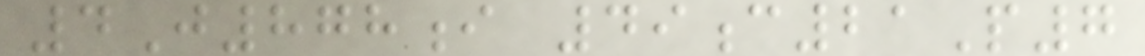4J878i 49c21P7
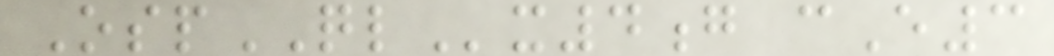OspQLx4g cE3
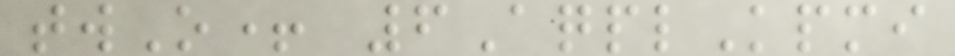twO+ 6AqplKpmi
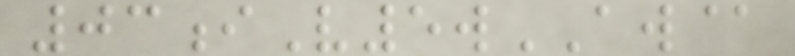03iV5wAW@
